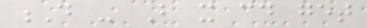D - But it could get
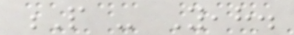P - Yeah.
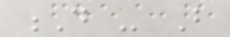D - But
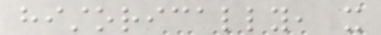historically, it
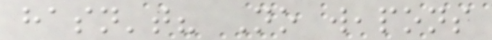hasn't? No weapons
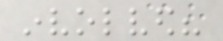involved?
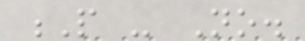P - No.
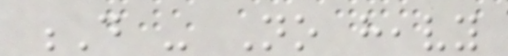D - No heavy
